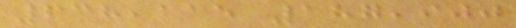638,115 187,900
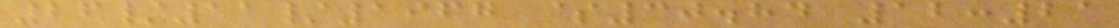26/11/1967 $30.84 12:21
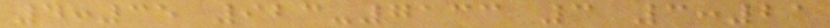4:35 923-7133 3 3:21
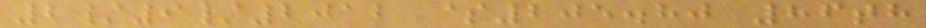2/9/2012 $205.80 86th
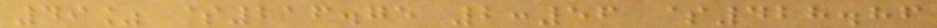49% $216.75 2:56 $428.86
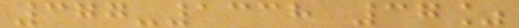377-1338 37%
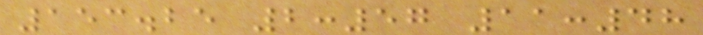153.25 2:57 11:48
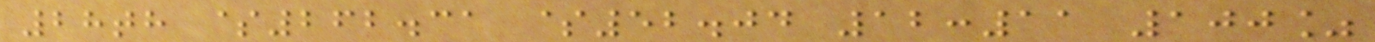28th $262.31 $52.04 12:11 100%
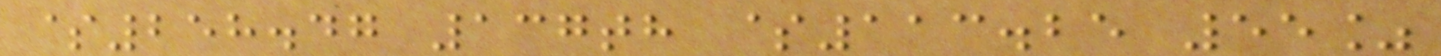$258.47 137th $113.25 55%
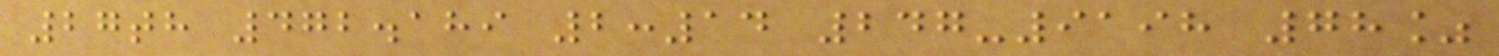27th 472.189 2:14 247-9198 78%
